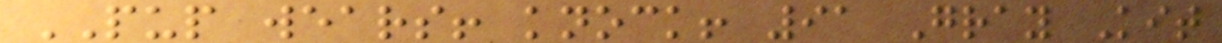PUP wears! knock! 91 Gray Kit
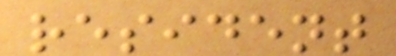resident
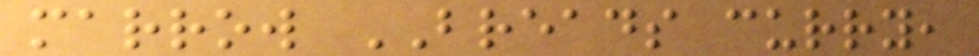marrow BREADS curry,
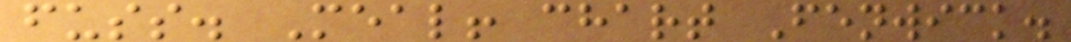fuss. Meal! chart Fenwick.
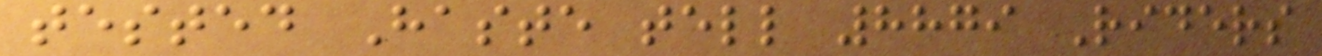tested Haste tell 8879 Riders
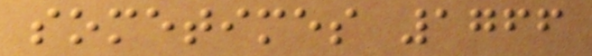sometimes 1766
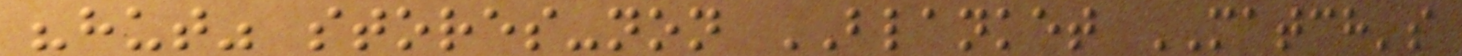"hut" stores-non BLANKET MATCH's
